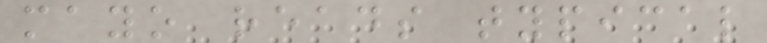mayo reads typical
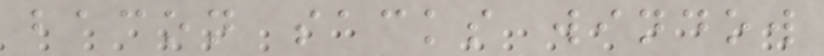bacon sacks window
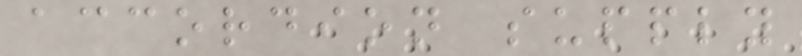accordion supply
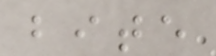bite
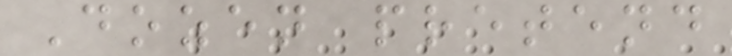Dozen pretend
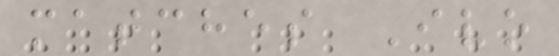matches Ivo
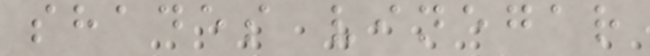shades vinegar
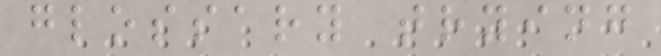glossary trying
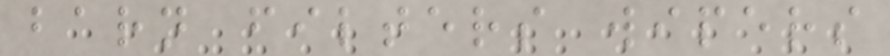barn filters wipers
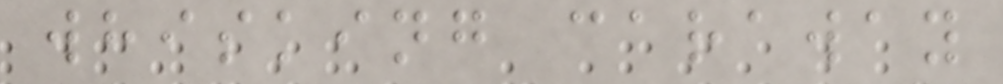whisking caraway
